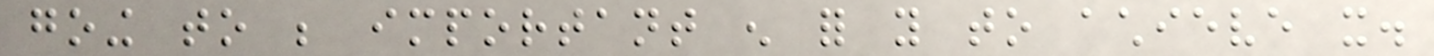going to be important enough for you to achieve it.
